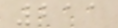211
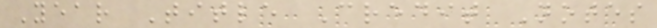Year Title Credit Notes
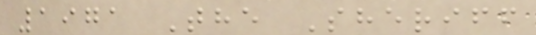1971 The Sheriff
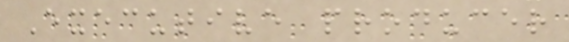Executive producer
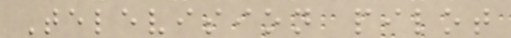Television pilot
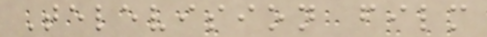Television film
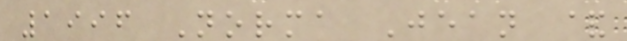1996 Norma Jean &
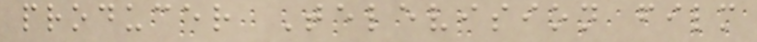producer Television film
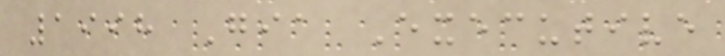1998 Gia Executive
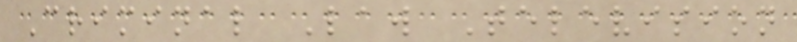Criminal Law Television
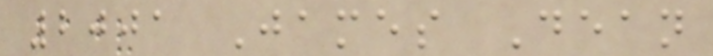2001 James Dean
